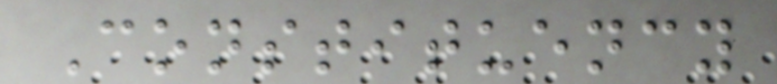Constituency
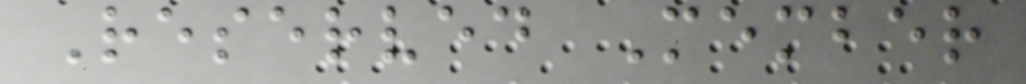Reserved Member
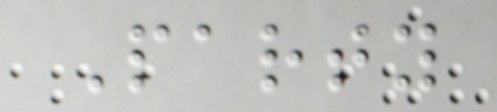Party
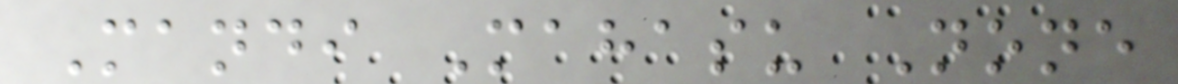Mandi Mahasu None
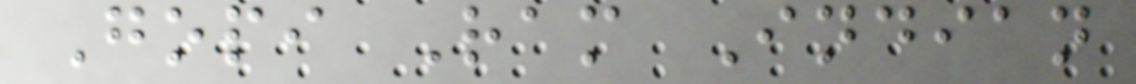Gopi Ram Indian
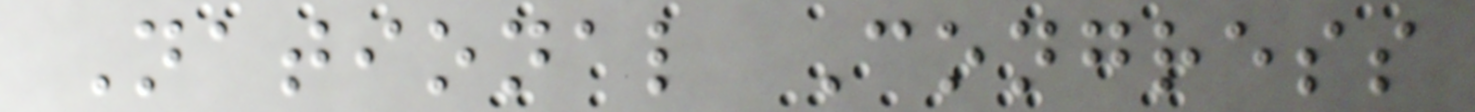National Congress
